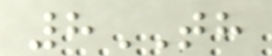8TH
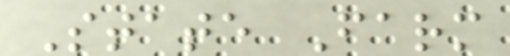State Farm
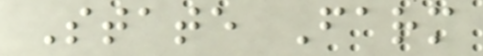State Farm
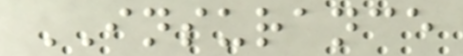INSURANCE
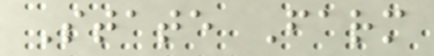State Farm
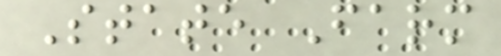State Farm
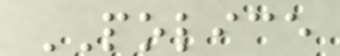POLICE
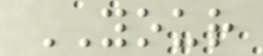YOUR
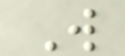W
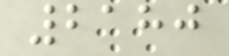2180
